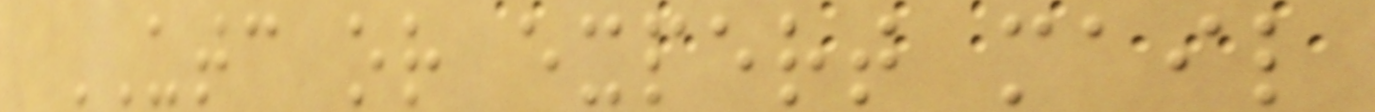UTC or expert mail
